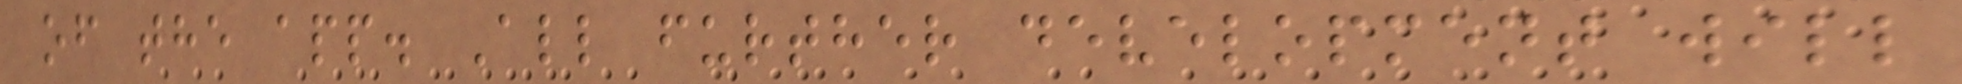of the app. All further development will
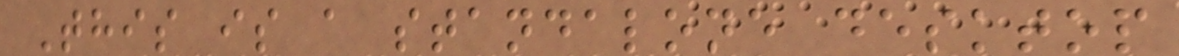This is a standalone desktop
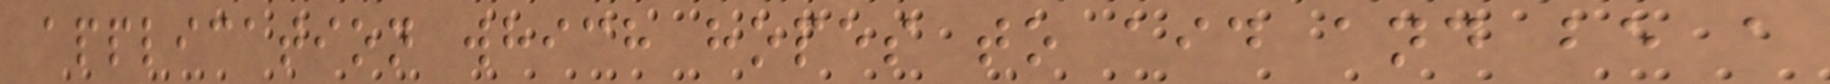application which hopes to aid and be a
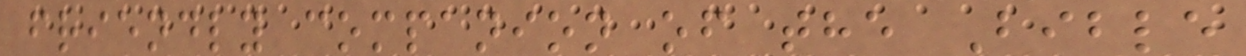friendly companion of the Bible
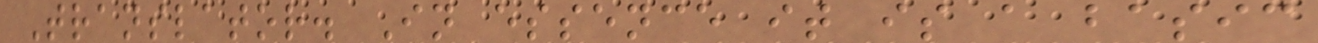Translator. In essence it is a basic
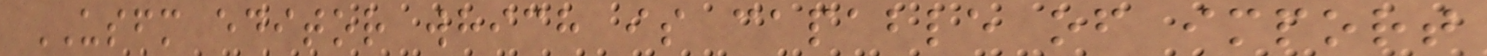USFM editor which is capable of import
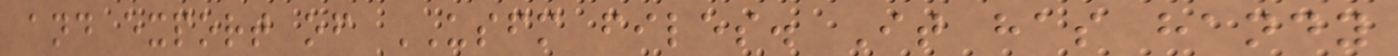and export of USFM files. It has handy
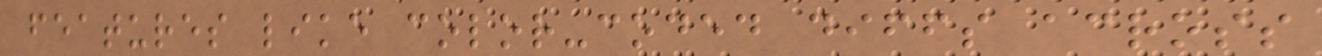features like color-coded diffs across
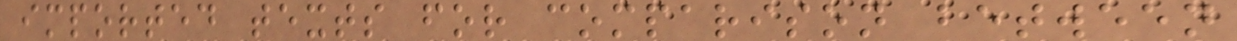imported texts for comparison between
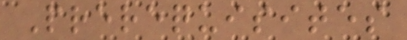Prerequisites
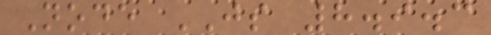Node JS 8.9.3
